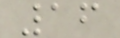16
